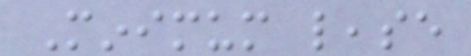Minimum lease
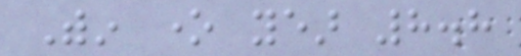Within one year 8.8
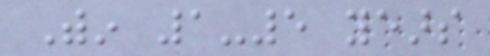Within 1-5 years
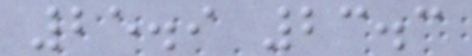25.9 23.3
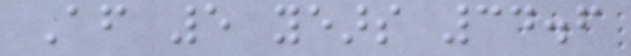After 5 years 34.6
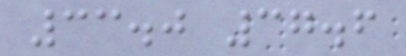33.0 37.6
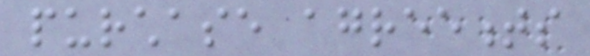purchase agreements
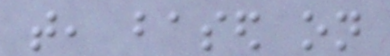that, based on
